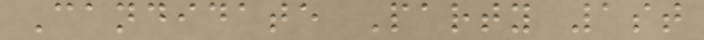Candidate Party 1st
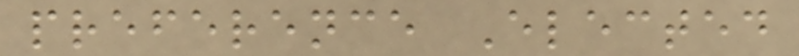preference Elected
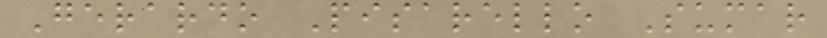Gerardo Pisarello Sumar
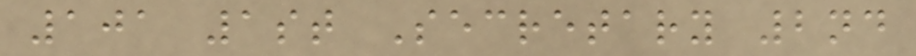101 1st Secretary 2nd
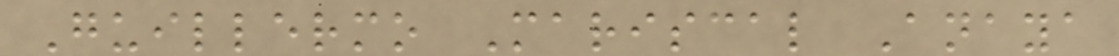Guillermo Mariscal Anaya
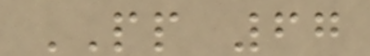PP 67
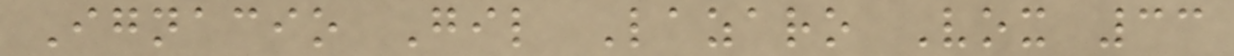Ignacio Gil Lazaro Vox 33
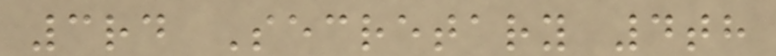3rd Secretary 4th
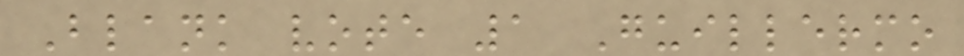Blank vote 1 Guillermo
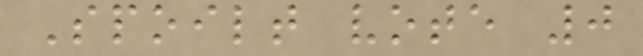Spoilt vote 0
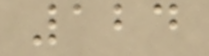124
